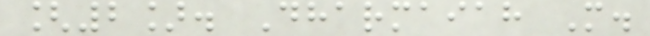[2]. Dharmaiah M.
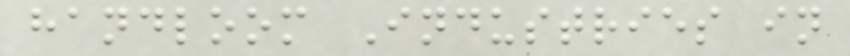handloom Industries in
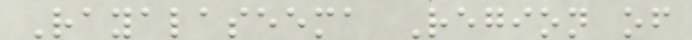Rayalaseema Region of
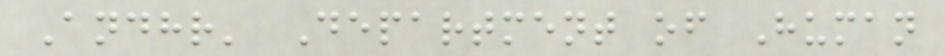Andhr' Department of Human
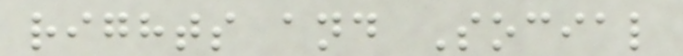rights and Social
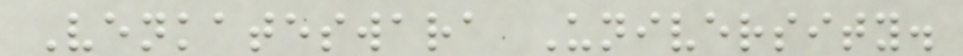Venkateswara University.
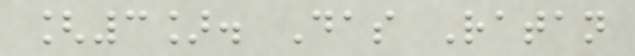[3]. Das Ratan
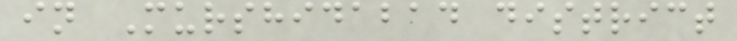in Murshidabad district
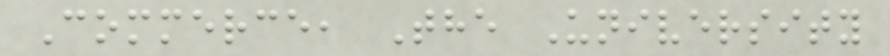Commerce, The University
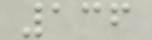136
